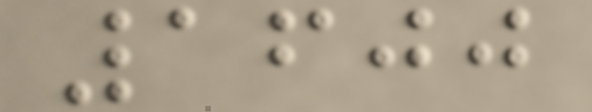1600
